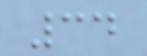34
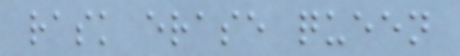rask erase queen
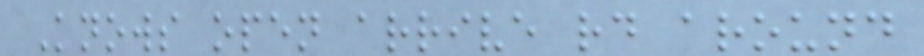Knows open arrive rd around
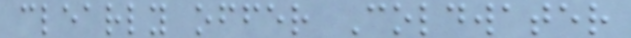clearly offer Coldwater
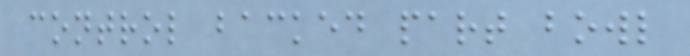control backed part bowl
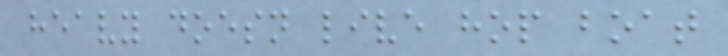heavy doesn live hop boat
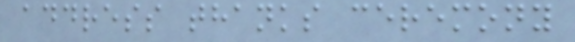address thanks ceremony
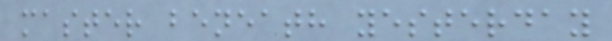master beneath yesterday
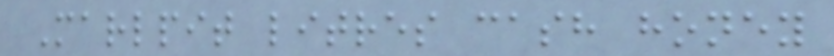Marlpit litres cash honey
